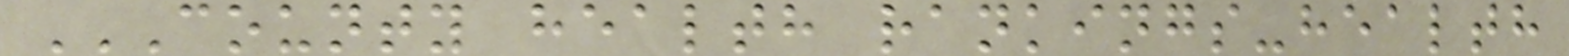COUNTY HEALTH RANKINGS-HEALTH
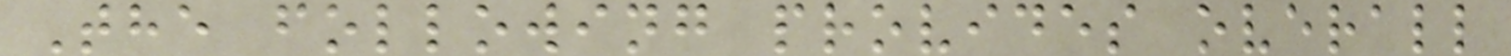The following provides overall
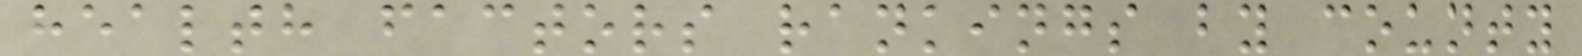health factors rankings by county
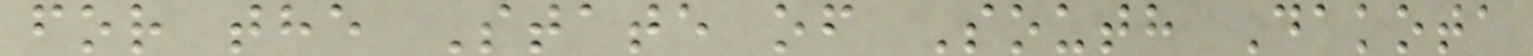for the State of South Dakota
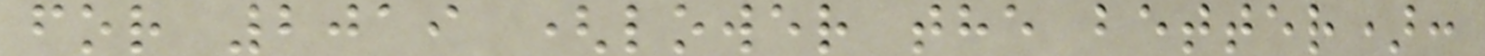for 2019 (lower the better):
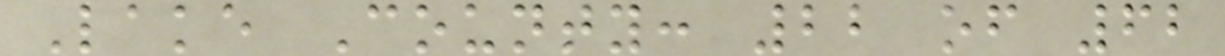Lake County: 22 of 62
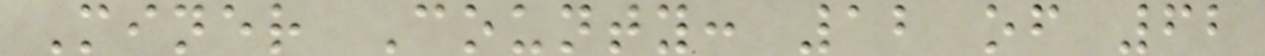Miner County: 12 of 62
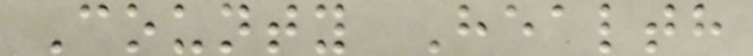County Health
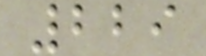229
